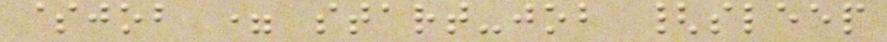$job = start-job {sleep
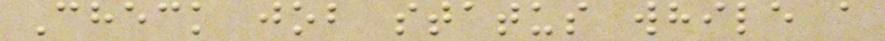Check job status while a
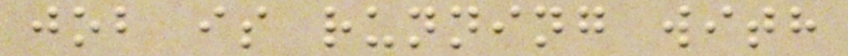job is running with
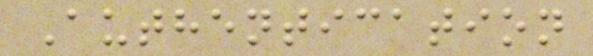Authentication
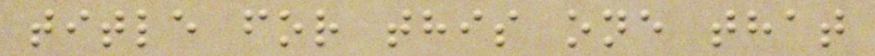title for this one that
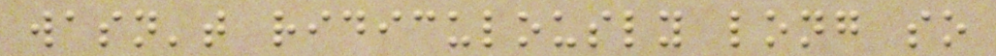wasn't ridiculously long so
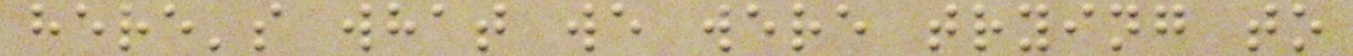here's what we were trying to
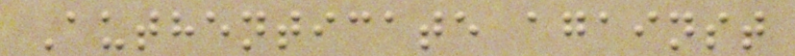Authenticate against
